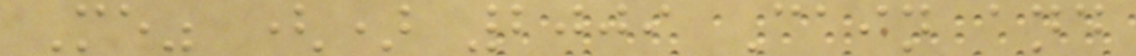Me" () 2009 Cain and
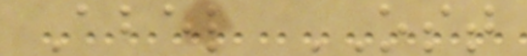Abel OST
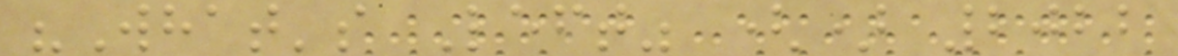"What's Left" () 2022
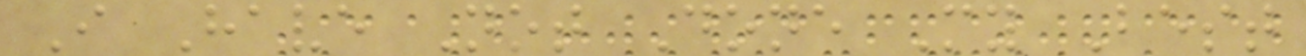I Have Not Done My Best
